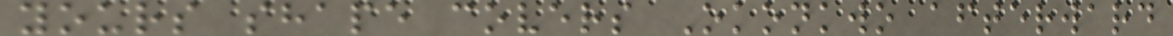yours shape covers Okonkwo afterward
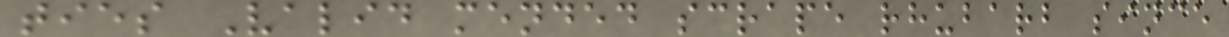ties Valid mended scrape rhubarb since
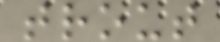trout
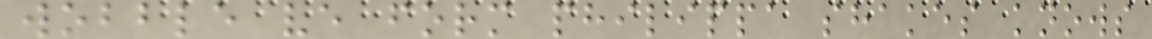wobble ve form philippa shakes knows
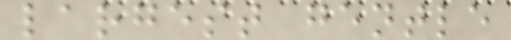largest gentle
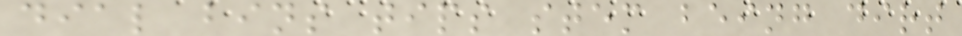dial bins tips stem being dirt
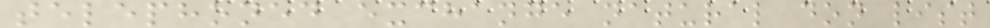telephoned exchange natural don list
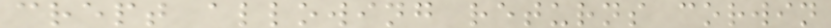crept allowing returns corwin
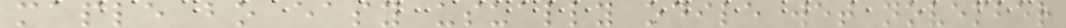maple bo easy usually odile wet november
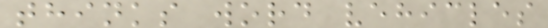thinks word vehicles
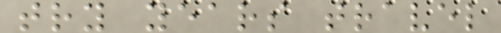try years travel
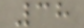38
